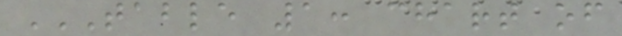TABLE 1: CHART OF
